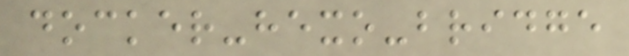docker-hexo-bridge
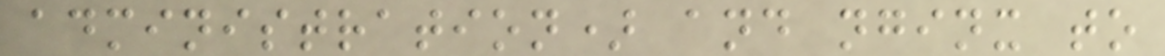administration) and nginx to
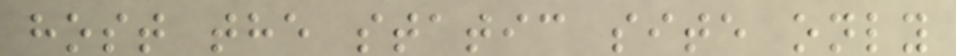host the static site only
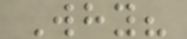Why?
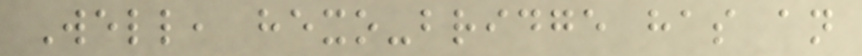Well, hexo-bridge has an
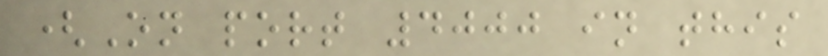(On port 4000 in this
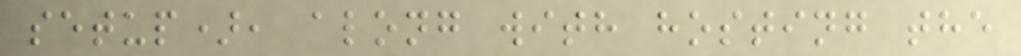setup), along with hosting the
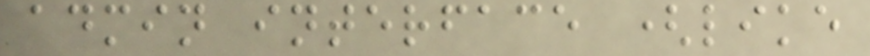admin interface (like
